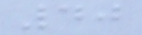40
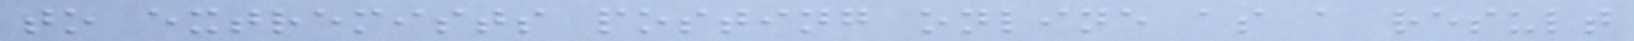to extremists posting online as a result
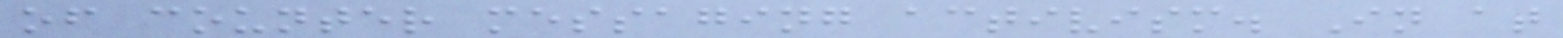of counter messaging activism. In at
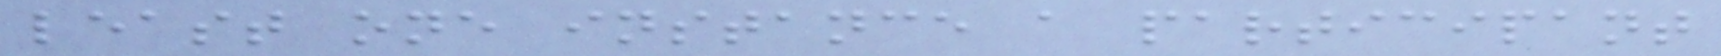least one instance a participant
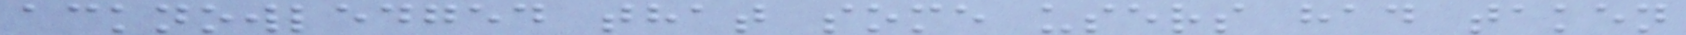acknowledged that some users had taken
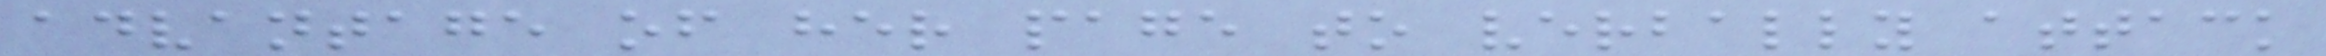advantage of her page to verbally attack
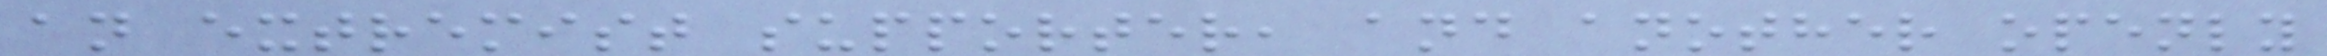an extremist supporter, and another openly
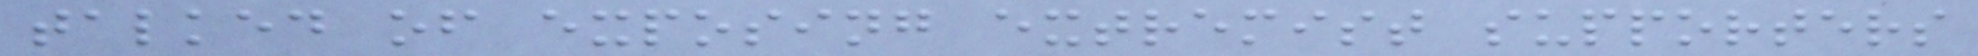talked of exposing extremist supporters
